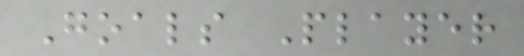Goals Player
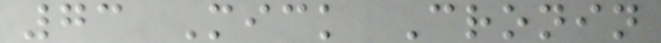73 Mick Cronin
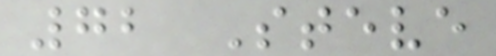72 Steve
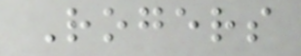Rogers
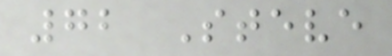72 Steve
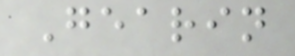Gearin
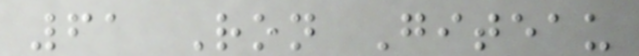61 Ron Giteau
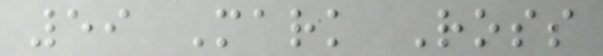59 Mark Ross
